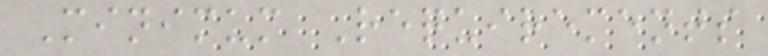Minimum Requirements
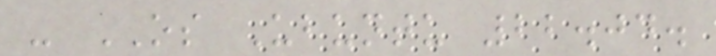- OS Ubuntu 22.04.
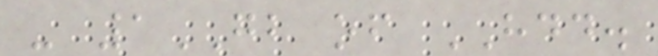- 1GB of HDD.
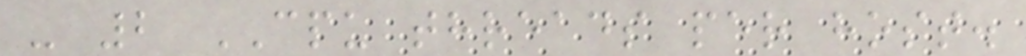- 2 CPU threads per host.
